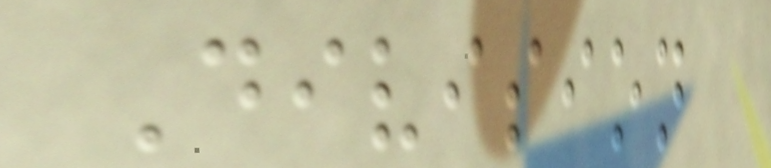Division
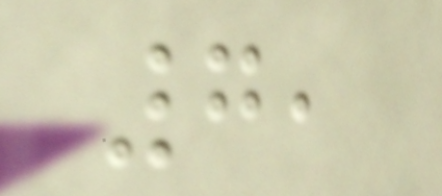7,
